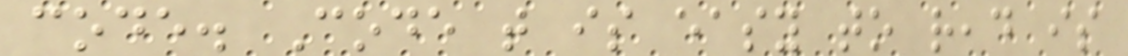code. Code that is easy to read is
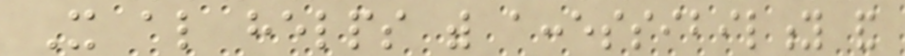It also helps with accessibility and
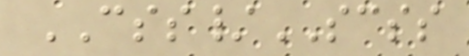CSS/SCSS
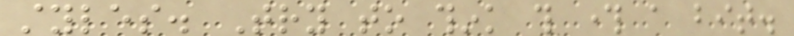styles. Try to think this through a bit.
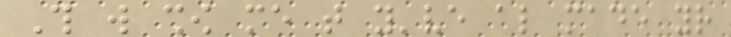This will show me that you've also made your
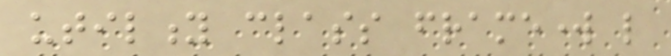utility class framework like
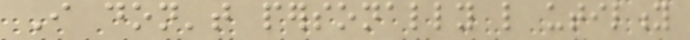I don't personally like utility
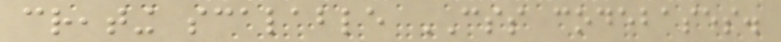creating scalable CSS codebases.
